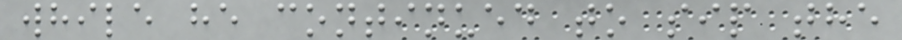while he continued to sip the
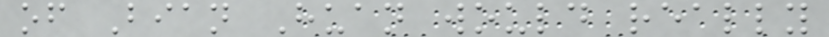of Bian Huan would really
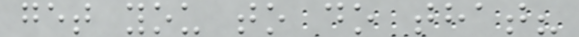get you to do that?
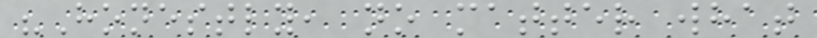"Honestly, no matter what
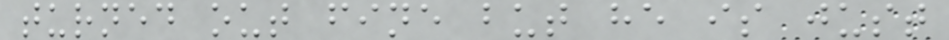turned out fine but he is just
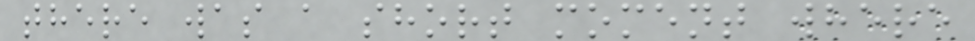there was a short moment where
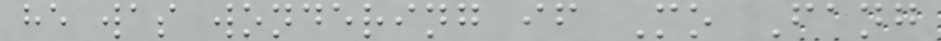he was wondering if Mo Fang
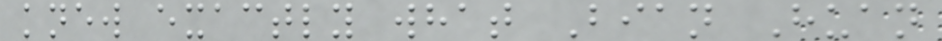knew exactly what Bian Huan
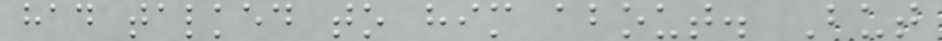had talked to him about. But
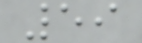59
